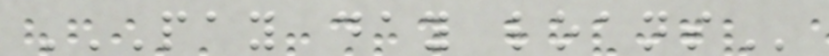PAY DAY LOANS
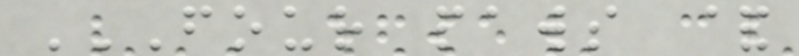FOUR PAWS &
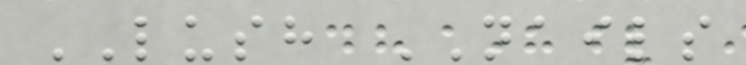LUSH NAILS
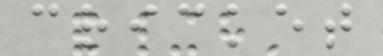cricket
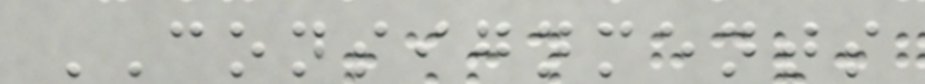CONSIGNMENTS
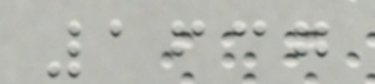1637
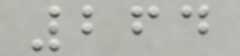264
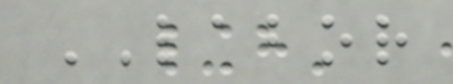LABOR
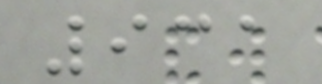931
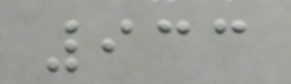933
